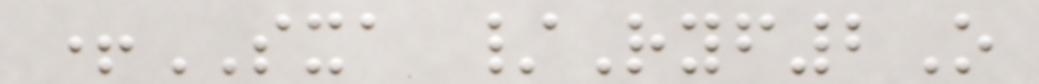+SXA /Ryf2O
